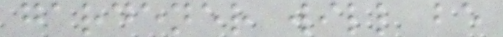gardener will be
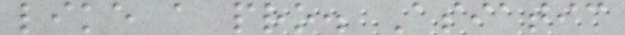like a pro. Asiatic
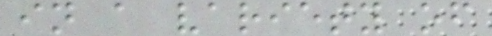in a variety of
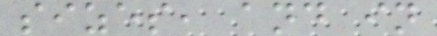sizes, and in
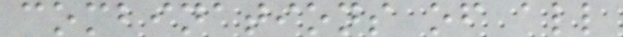combinations of all
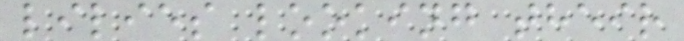lilies looking their
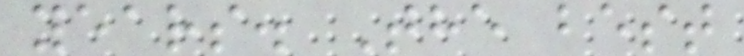years. The best
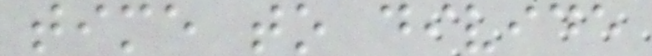time to divide
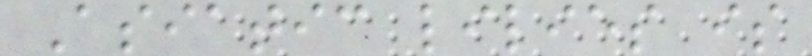Asiatic lilies is
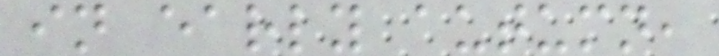in early autumn,
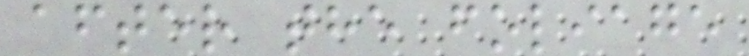after the foliage
